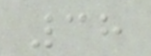38
